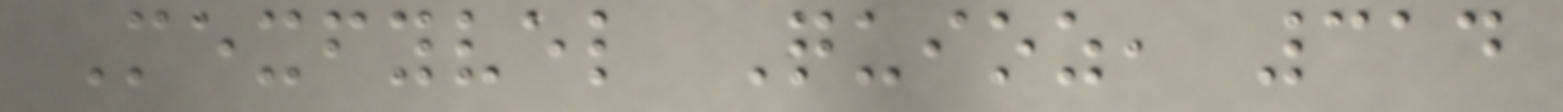Mexfyvel Quioz, 314
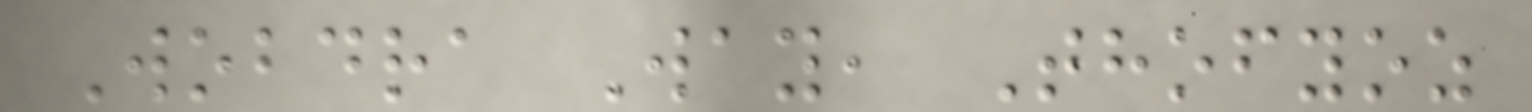Wobdra Way, Thofyoz
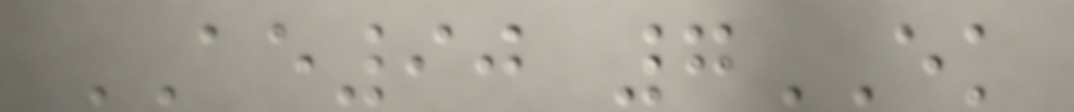AE90 7EK
